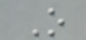O
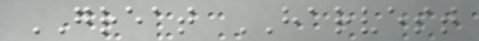GREAT HARVEST
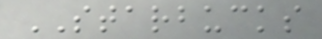STARBUCKS
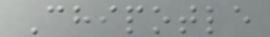Chipotle
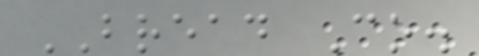BREAD Co.
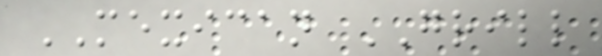MEXICAN GRILL
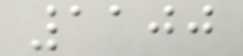1100
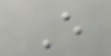E
